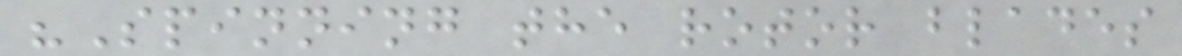"Spinning the rotor blades
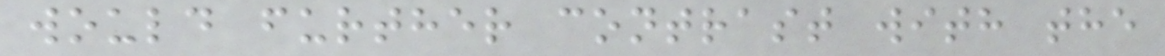would further contrast with the
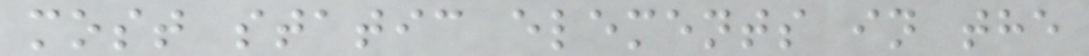most static elements in the
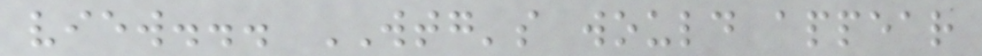view... WTG's would appear
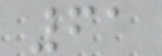61
